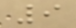9
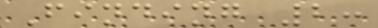Finding 2:
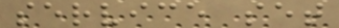service set
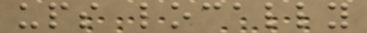ups locally
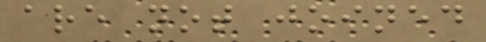are not joined
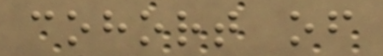cohort of
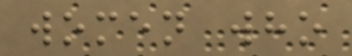women who
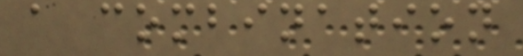a combination
